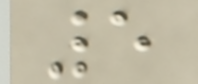5
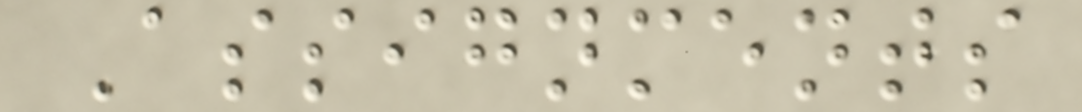Assignments
